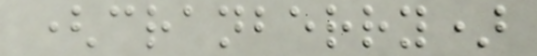(cranberry)
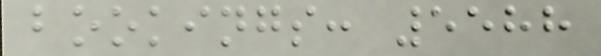bookings: 5588
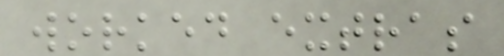worked extras
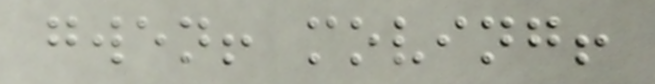gwen! moving!
